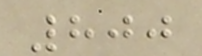800
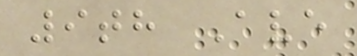9th Ave
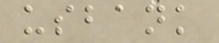usbank
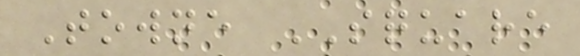Towne SQUARE
